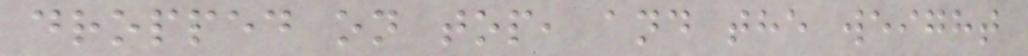dropped on top, and the weight
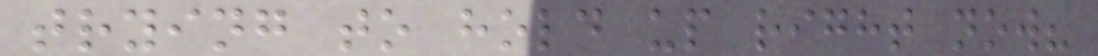trying to hold up right now?
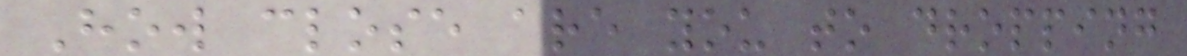How close are you to dropping
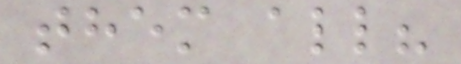them all?
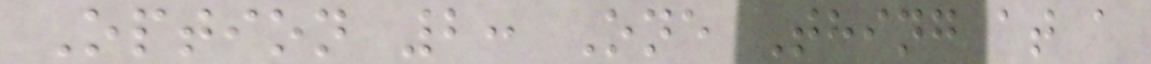Option 2: One Thing at a
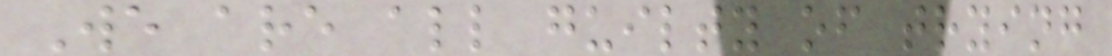We are all guilty of trying
